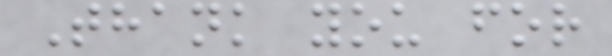Thank you for
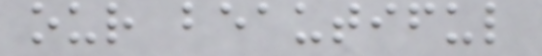our beautiful
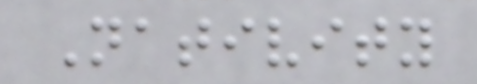Nativity
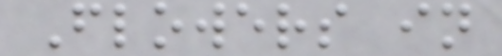Flowers in
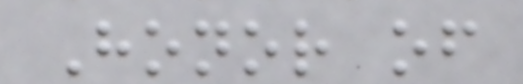Honor of
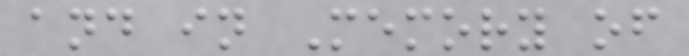and in Memory of
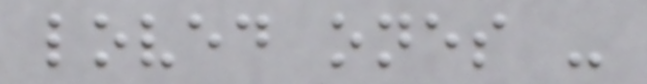loved ones -
